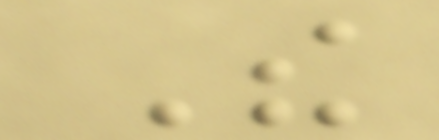The
